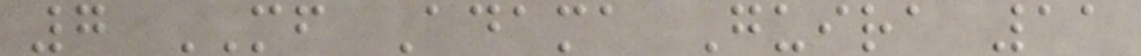7 MF Adama Guira 11
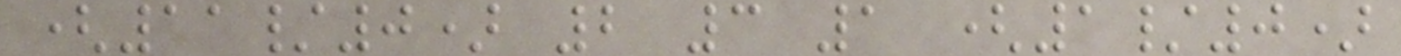(11/0) 2 3 1 (1/0)
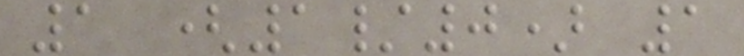1 (1/0) 1
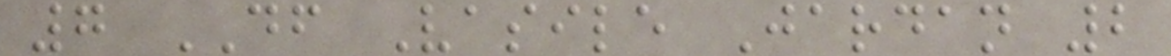7 DF Vasile Jardan 2
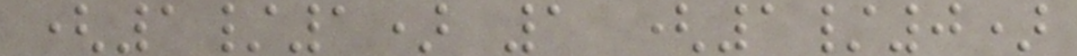(1/1) 1 (1/0)
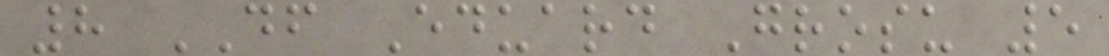8 DF Eduard Grosu 5
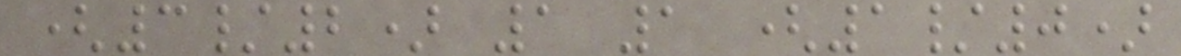(3/2) 1 1 (1/0)
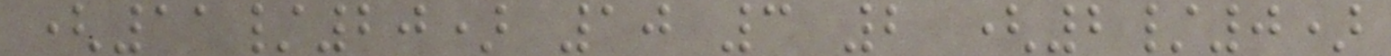(11/20) 10 3 2 (2/0)
